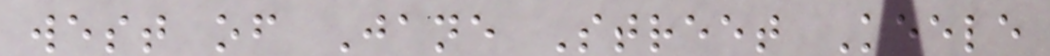west of Jane Street Keele
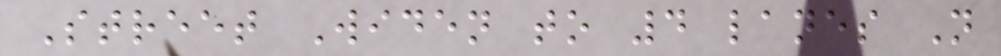Street Widen to 4 lanes N
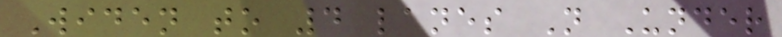Widen to 4 lanes N Under
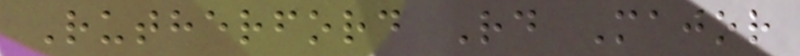Rutherford Rd Major
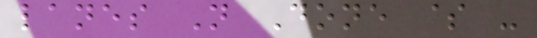lanes N Done $ -
